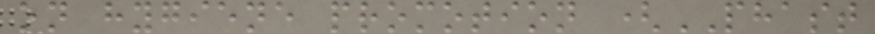on hygiene promotion (PHAST
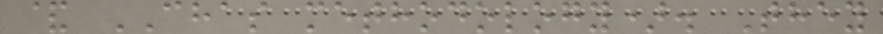& CHAS methodology). They
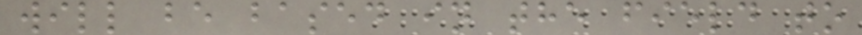will be based in the field to
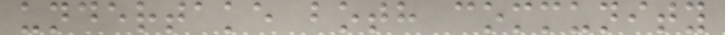undertake both community
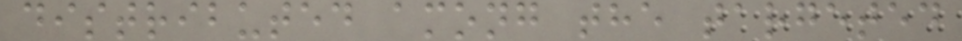distributed among the targeted
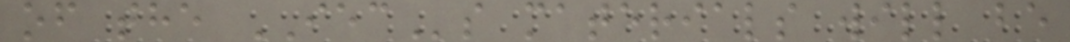of the IECs materials will be
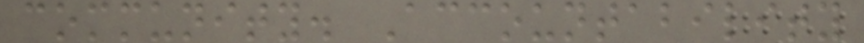community. Accountability
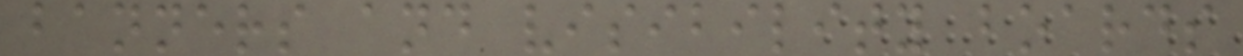banners and visibility boards
